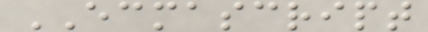ECMASCRIPT
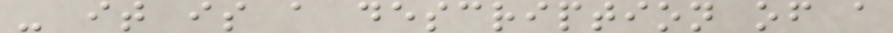- it is a description of a
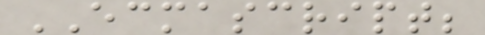ECMASCRIPT;
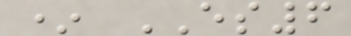* ES6
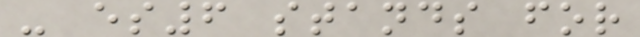- es6 stands for
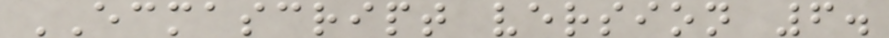ECMASCRIPT version 6.
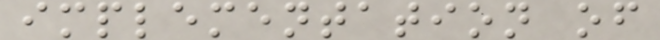implementation of
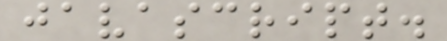javascript.
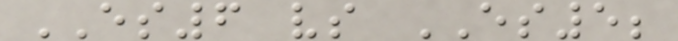ES6 vs ES5;
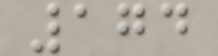174
